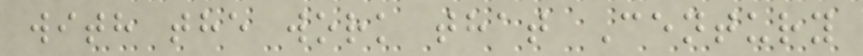with the work that Century
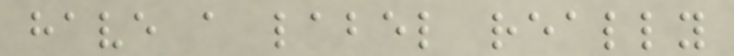have a label really
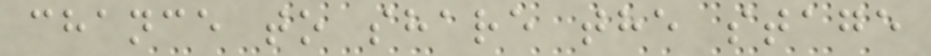chance to share the stage
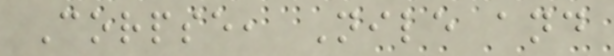Corpse, Nile and
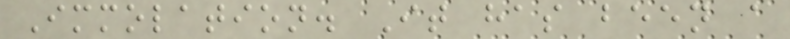Immolation. It has been a
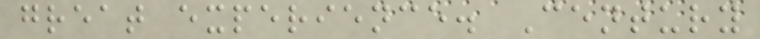great experience. Century
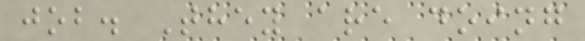job. They are doing
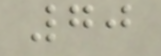70
